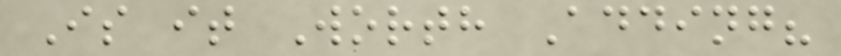Is it Worth Adding?
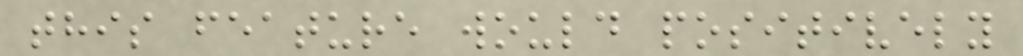this feature would positively
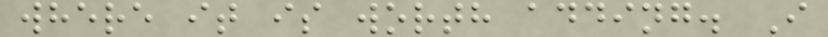where it is worth adding. I
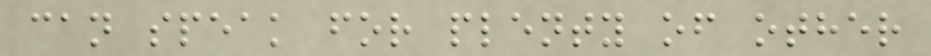can speak for plenty of other
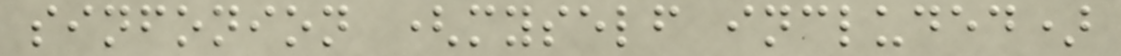sinfonion (myself included)
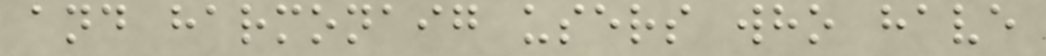and harmonaig users who have
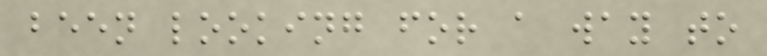been looking for a way to
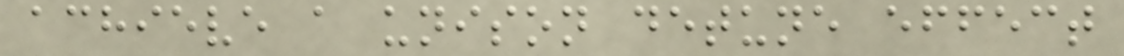achieve a unison detune effect
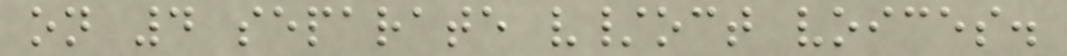on 4 separate v/oct voices.
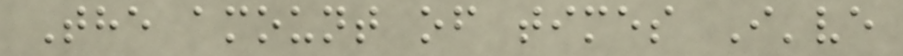The amount of times I've
